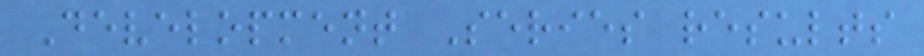Development Series results
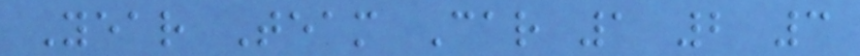Year Team Car 1 2 3
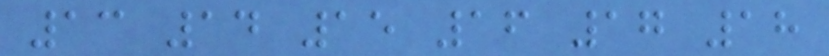13 14 15 16 17 18
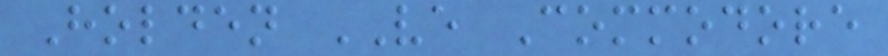Holden VE Commodore
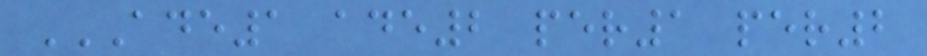ADE1 ADE2 PER1 PER2
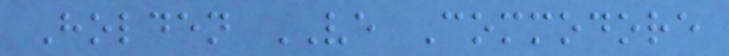Holden VE Commodore
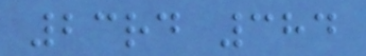23rd 384
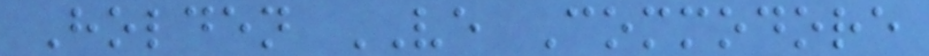Holden VE Commodore
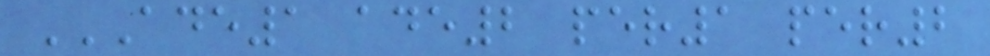ADE1 ADE2 PER1 PER2
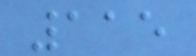115
